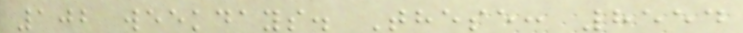102 weekdays. These: 8554
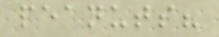peanuts?
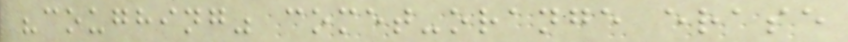"coughing" comet-orange erase
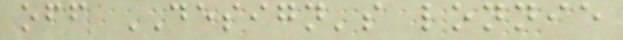off DESIGN's lonnie
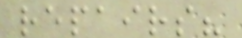repairs?
